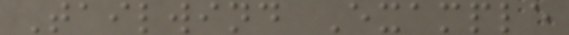Tailwind Example
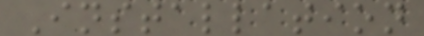Installation
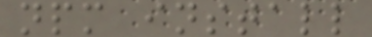npm install
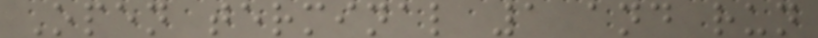Open terminal 1 and run
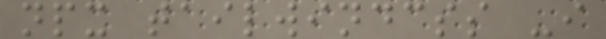npx tailwindcss -i
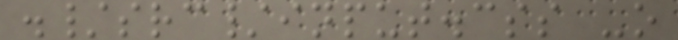./src/input.css -o
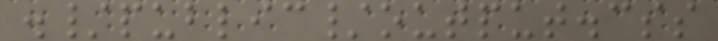./public/output.css
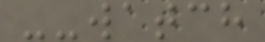--watch
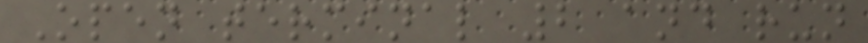Open terminal 2 and run
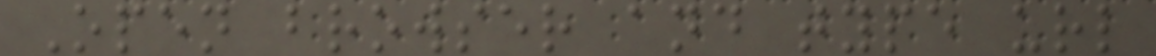Open browser and type url
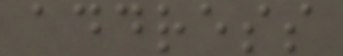address
